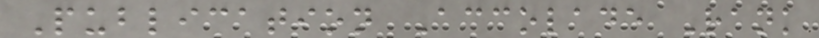Publication Accolade Rank
